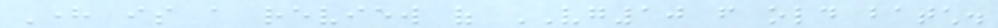Here is a review of VG10 from old batch.
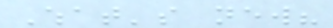What's new?
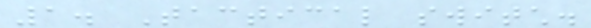1. Tactical switch.
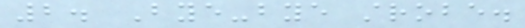2. Bye-bye strobe.
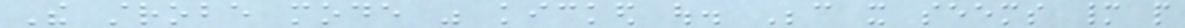The strobe mode was kicked out. Because it seems many people
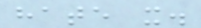hate it.
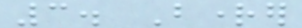3. Brighter
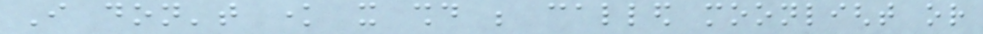I don't know it should be called moonlight or
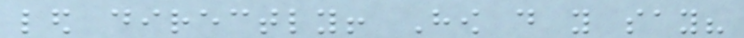led directly! How do you say?
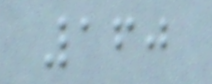160
